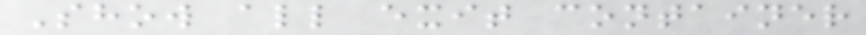Show all exit container
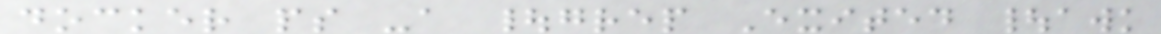docker ps -a |grep Exited |awk
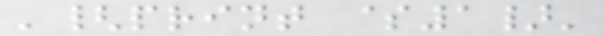'{print $1}'
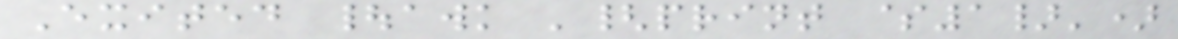Exited |awk '{print $1}')
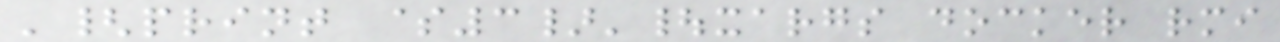'{print $3}'|xargs docker rmi
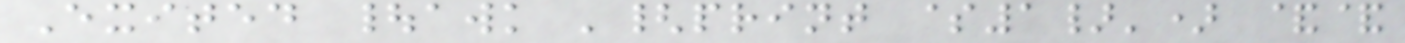Exited |awk '{print $1}') &&
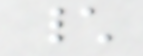\
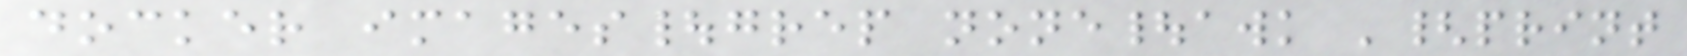docker images|grep none|awk '{print
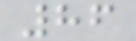86
